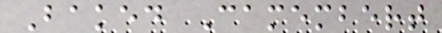Baked Camembert
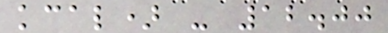kcal) - 12.00
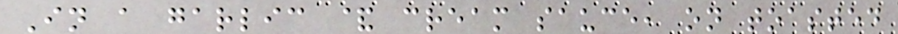In a garlic & cream sauce, on toasted
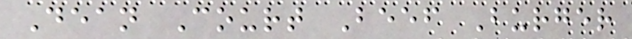Dean Court Beef Burger
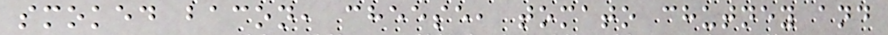smoked bacon, cheese, tomato chutney and
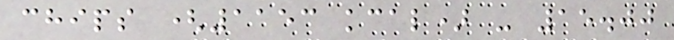chips (1153 kcal) - 15.00
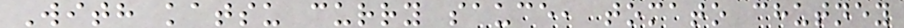With katsu curry sauce, tomato chutney
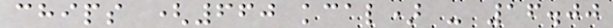chips (660 kcal) - 16.00
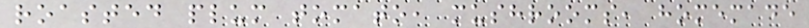roasted plum tomato, mushrooms, homemade
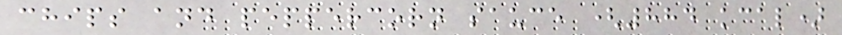chips and peppercorn sauce (884 kcal)
